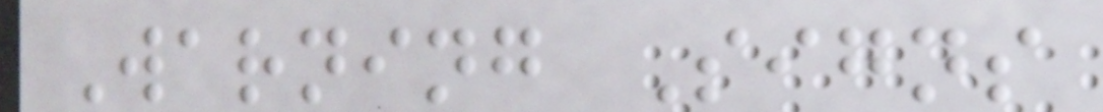Warning Signs
